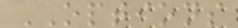OPTIONS
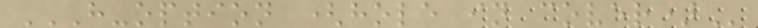H-OPTION (HOLE IN COVER)
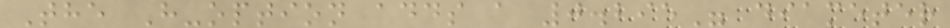The H-option adds a 0.295" diameter
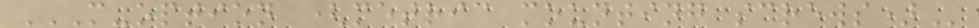M-OPTION (METRIC MOUNTING SCREWS)
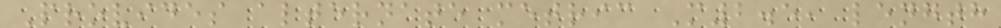Provides alternate metric M2.5, length
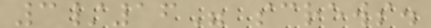3/16" screws.
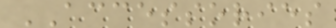ACCESSORIES
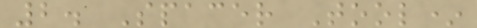2. Spacer Tool*
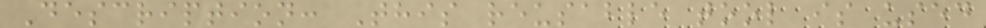Description: This reusable tool is used
